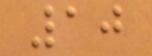10
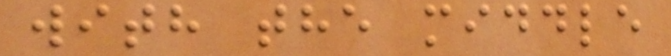with the middle
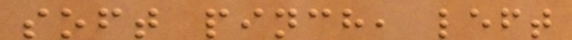soft pinch, left
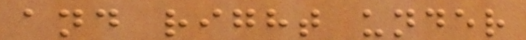and right under
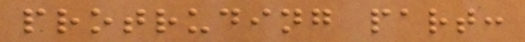protruding part:
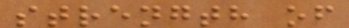strength of
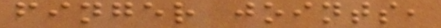finger joints,
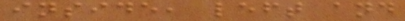inside, left and
